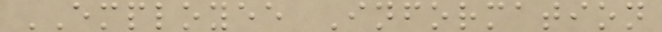EMPLOYEE Information
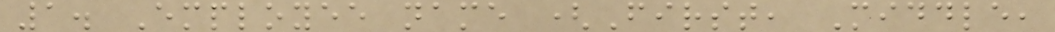1. Employee name (First, Middle,
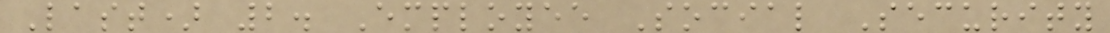Last) 2. Employee Social Security
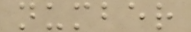number
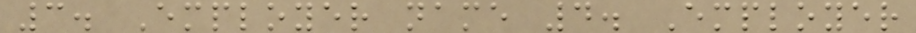3. Employer name 4. Employer
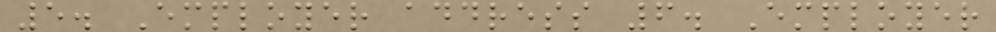5. Employer address 6. Employer
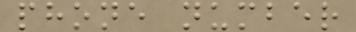phone number
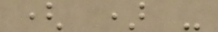( ) -
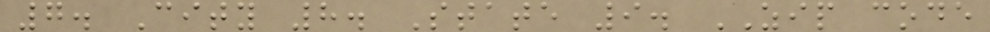7. City 8. State 9. ZIP code
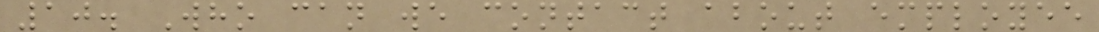10. Who can we contact about employee
